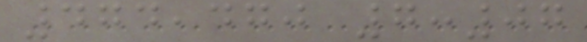474,470 7:07
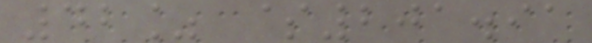42% $201.91
